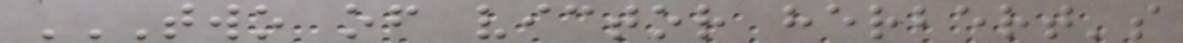TWO OF VICTOR HERBERT'S
